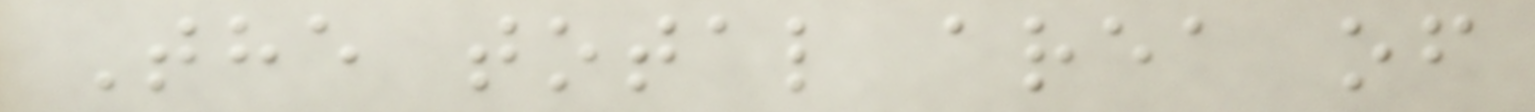The total area of
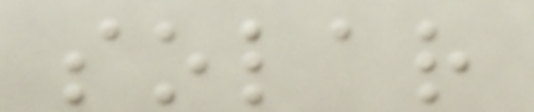solar
